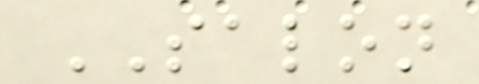SALON
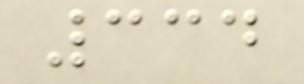334
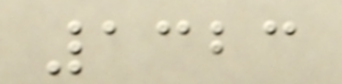1323
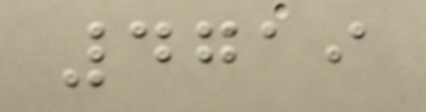4719
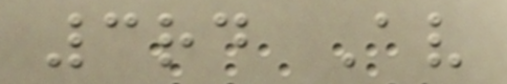3rd Av
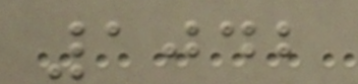1042
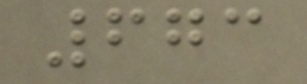673
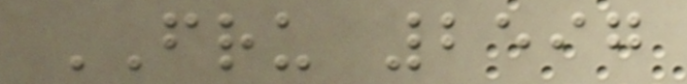FRU 2597
